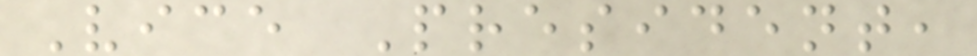Vice President,
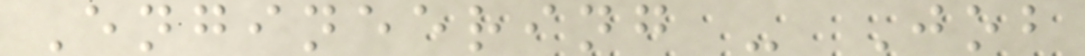Engineering - Job
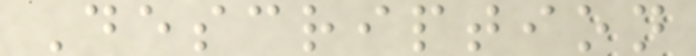Description
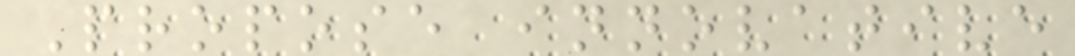Propose innovative
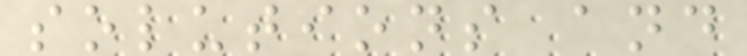solutions and
